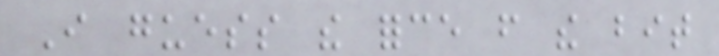I guess the force from the bit
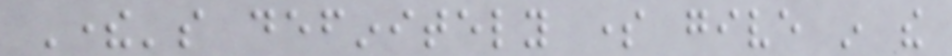There's definitely some give in the
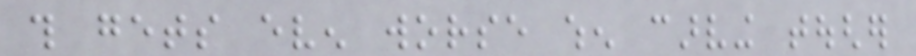this gets even worse when carving tougher
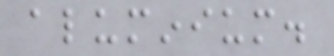aluminium.
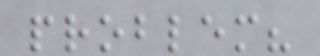problem?
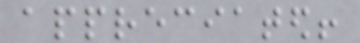appreciated!
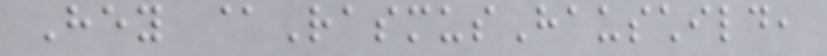Hey @RasmusHauschild,
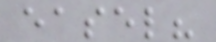easel?
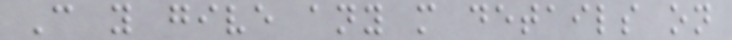Can you give any more details on
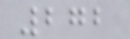272
